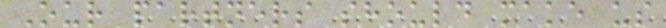Our partners should make us
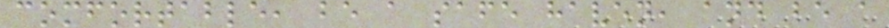comfortable, be a safe haven, and be a
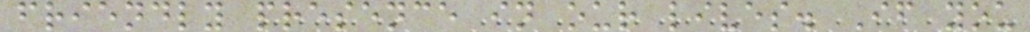friendly presence in our lives. If you
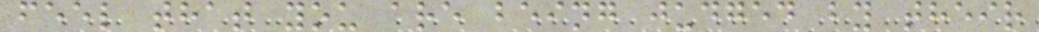feel that you are being judged by their
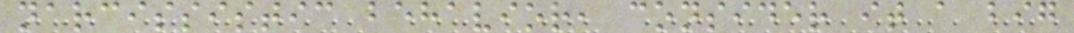narcissistic behavior, consider it a big
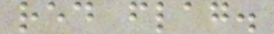red flag.
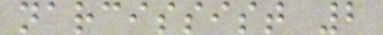narcissist 2
